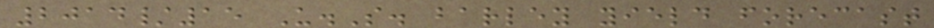2014/15 U.S. barley yield forecast
